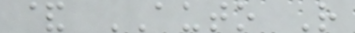& AUTO R
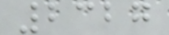2327
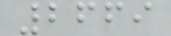2669
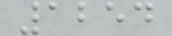1254
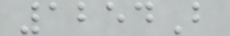1254B
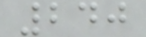240
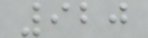920
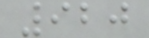920
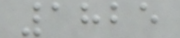1825
